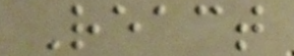React
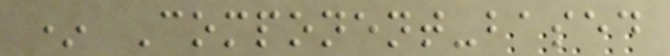* Component-based
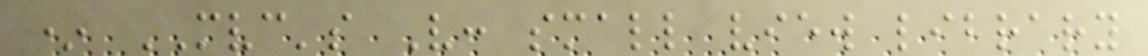* MVC's V: small view library
